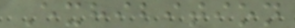Exhibition
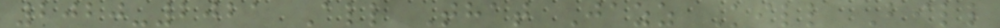2020-2021 All That Jazz Kill Bill
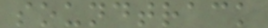soundtrack
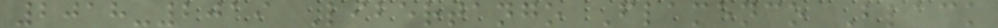2018-2019 Libertango Flamenco Black
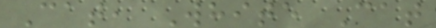Cat, White Cat
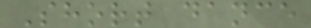Short dance
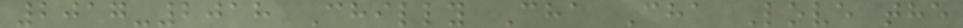2017-2018 Chilly Cha Cha Love the
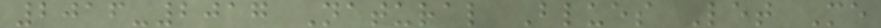2016-2017 Natural Blues Let Me
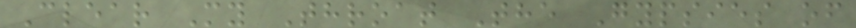Clear My Throat The Gypsies of
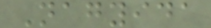Nagyida
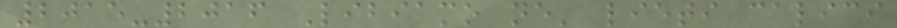2015-2016 Libiamo ne' lieti calici
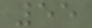55
